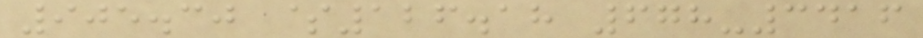905.30 $126.18 678-3416
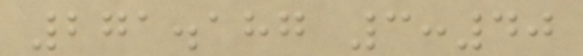271.187 3:40
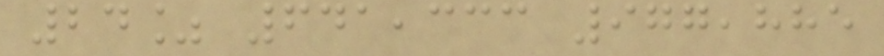24% 641,333 977,885
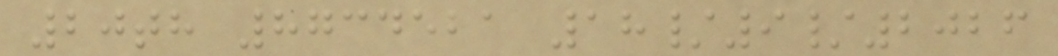20th 8734521 18/9/2026
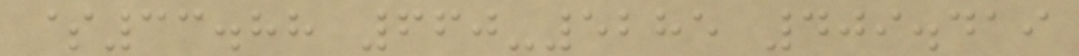$33.88 660-5285 409.419
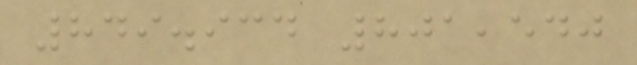849.934 801,540
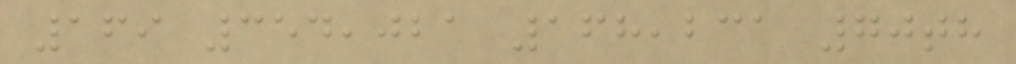169 354,021 168,231 70th
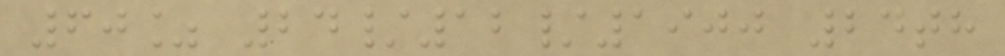60% 24/12/1900 24th
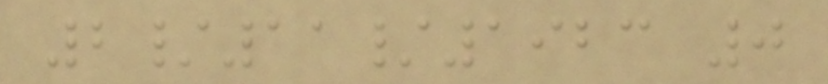2/11/1923 0
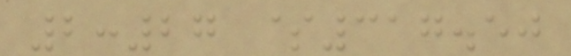2:27 $317.50
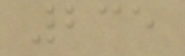235
